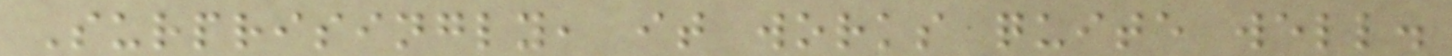Surprisingly, it works quite well.
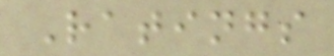Ratings
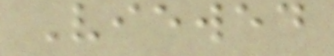Viewed
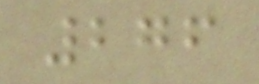276
